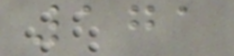171
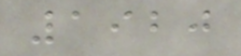1920
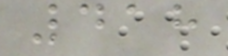418
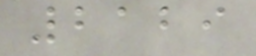2129
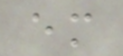em
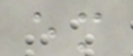em
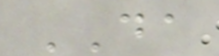DA
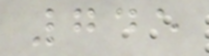745
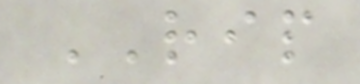RIP
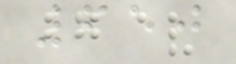650
